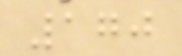170
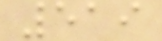519
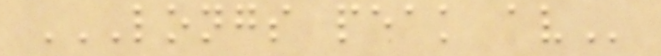LONGS PEAK AV
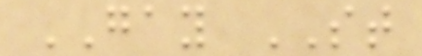GAY ST
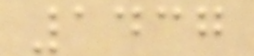1437
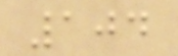104
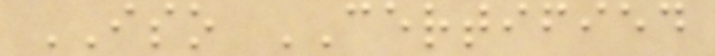ISO CERTIFIED
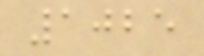1025
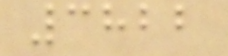3822
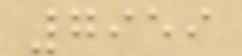7959
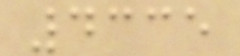4335
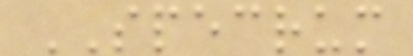SPECRUM
